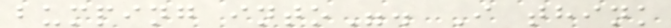bumping into". I think
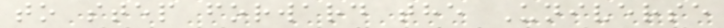to step forward the Universe
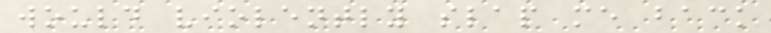would violently slap me back
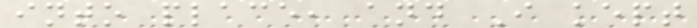into place, and I kept
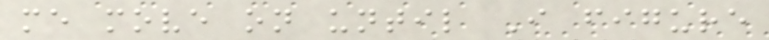me move on until I figure
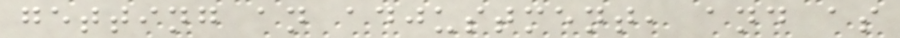getting an adjustment, and as
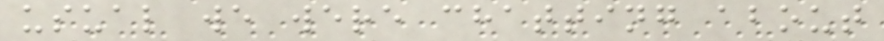usual we were chatting about
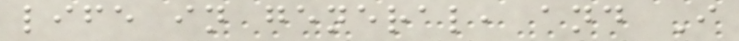life in general, and I
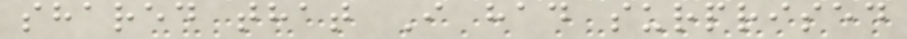shared that I had surprised
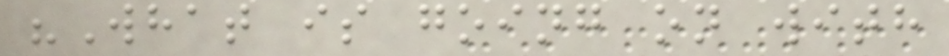"What is going on with
